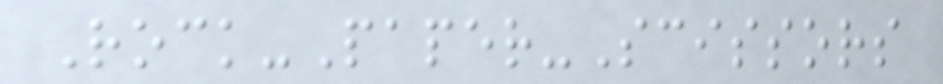Rock-Paper-Scissors
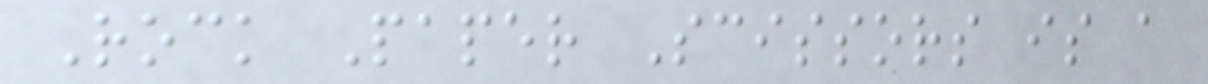Rock Paper Scissors is a
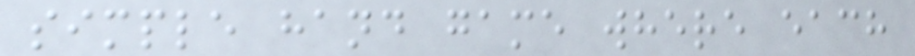simple hand game where each
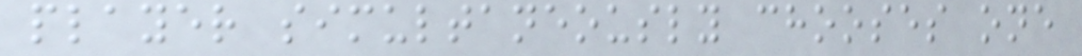player simultaneously chooses one
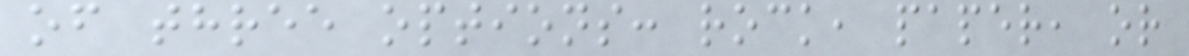of three options: rock, paper, or
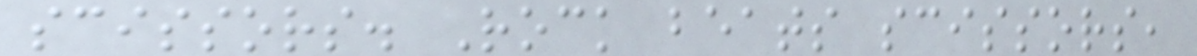scissors. Rock beats scissors,
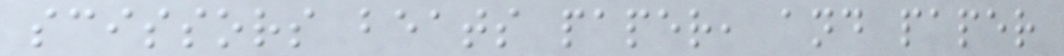scissors beats paper, and paper
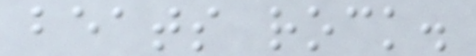beats rock.
